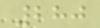280
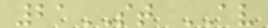21ST AV
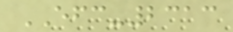EFC-2313
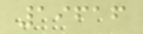19616
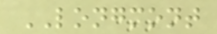LONGMONT
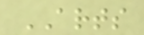ARTS
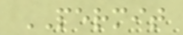PERMIT
